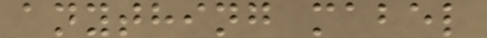anything mabel
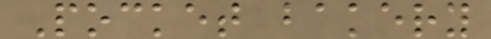Pocket bakery
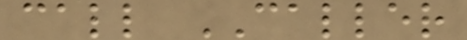call CALLER
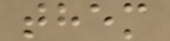them
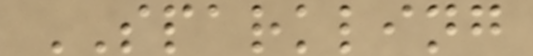SPARKLING
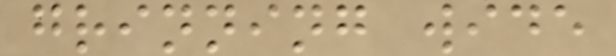grinning wide
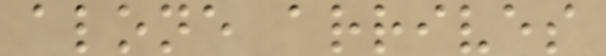alone arrives
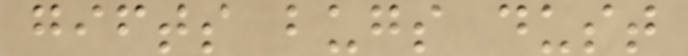gifts bugs dust
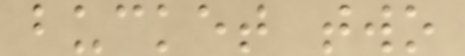bucket two
